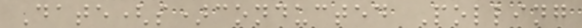Date(s)conducted Polling
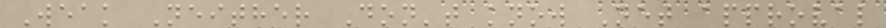Weak Neither Don't know Net approval
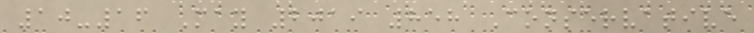10-16 May 2019 858 Conservative
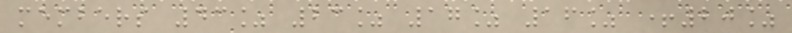members 43% 23% 17% 16% +20%
